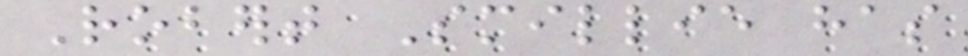Robert Smillie has
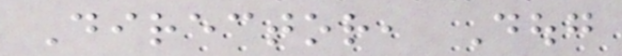Director, Doug
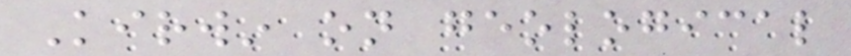Kirwin on geological
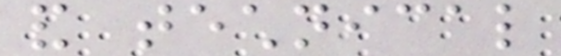and technical
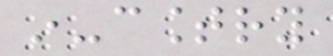in-country
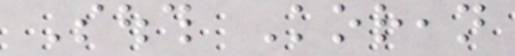South Korean
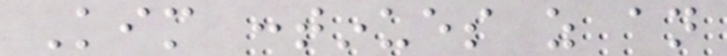Kim continues as an
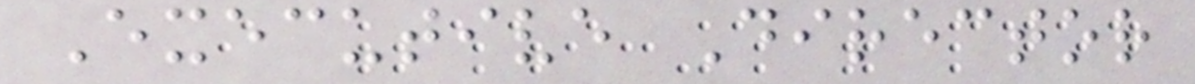Executive Director
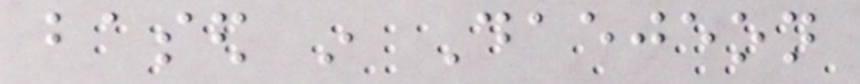based in Daejeon
